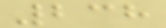238
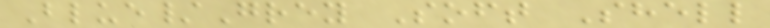Blue/Grey Soft Shell
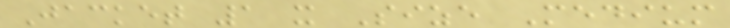Jacket 1 x Size Medium
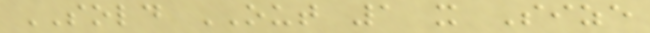SOLD OUT 1 x Size
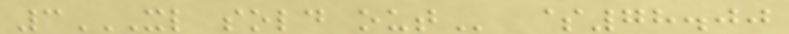3XL SOLD OUT $78.00
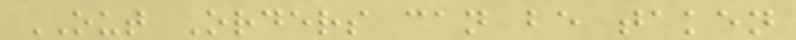OUT Orders can be taken
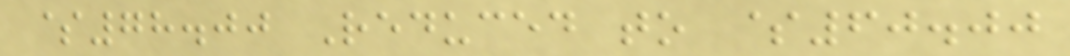$78.00 Reduced to $60.00
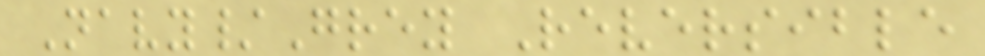Navy/Grey Reversible
